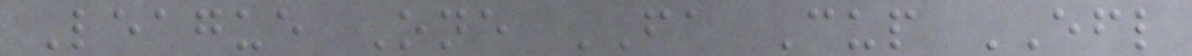League One FA Cup EFL
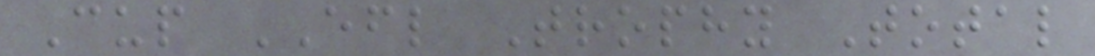Cup EFL Trophy Total
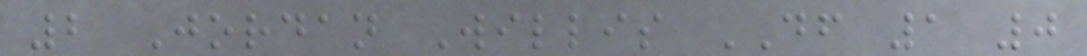2 Jordan Willis DF 1 0
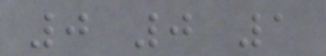0 0 1
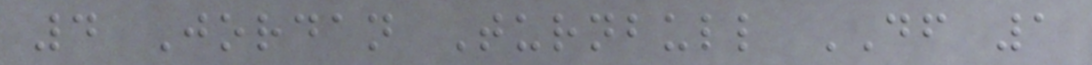4 Jordan Turnbull DF 1
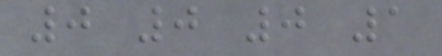0 0 0 1
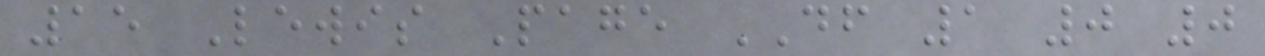15 Lewis Page DF 1 0 0
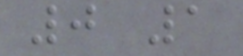0 1
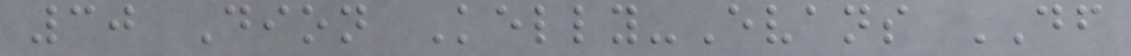30 Dion Kelly-Evans DF
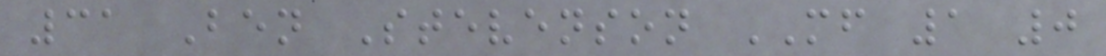31 Ben Stevenson MF 1 0
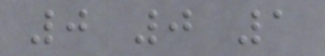0 0 1
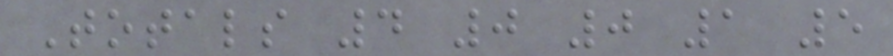Totals 4 0 0 1 5
